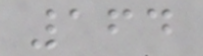164
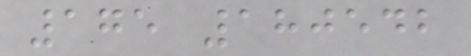175 180542
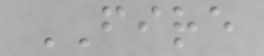FIRE
